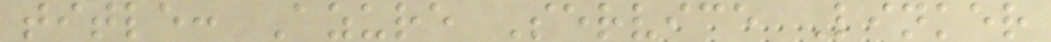title: Azure Service Linker
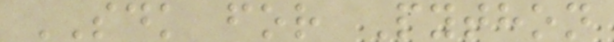SDK for Python
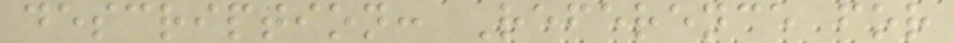description: Reference for
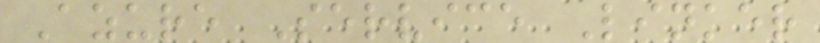Azure Service Linker
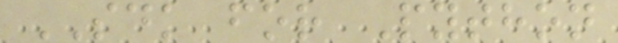SDK for Python
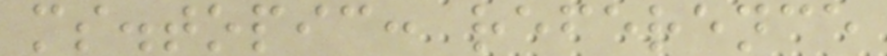ms.topic: reference
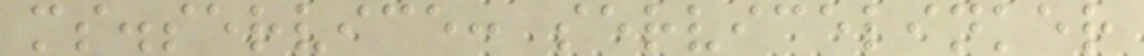ms.service: servicelinker
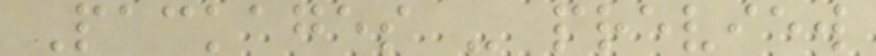Packages - preview
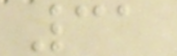31
